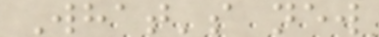What's new
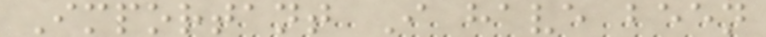Important I have been
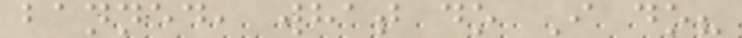banned, what do I do?
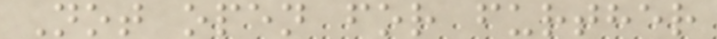Not open for further
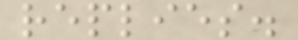replies.
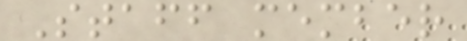Staff member
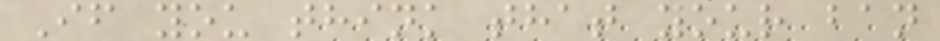If you think that your ban
